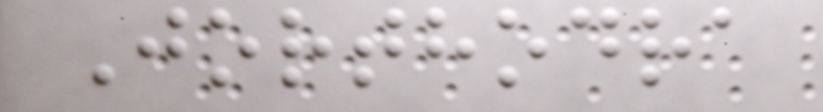Jorthodra
